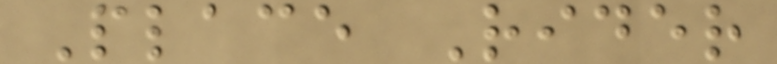Place Rider
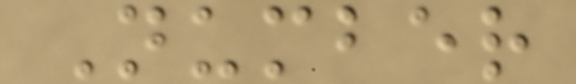Number
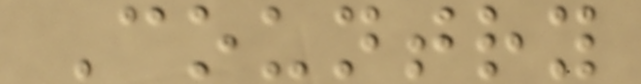Country
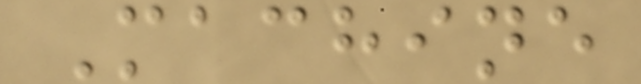Machine
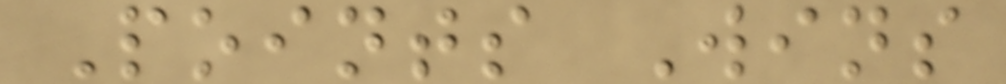Points Wins
